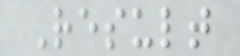Result
